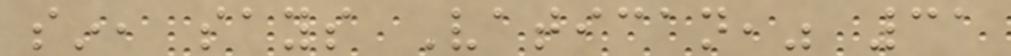sin, says Vatican," 31
